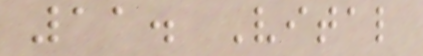11. Vital
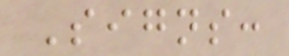Signs:
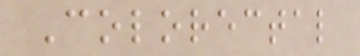Colorectal
